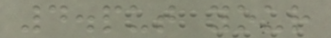4.put your
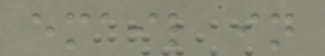email in
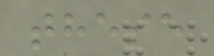these
